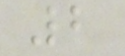2
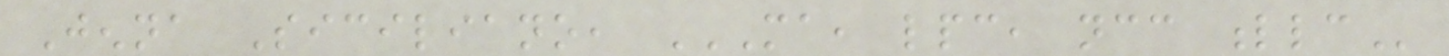Jenna Siciliano, MA, LPC, NCC LLC
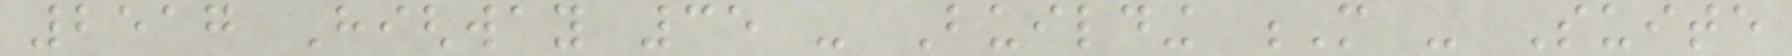2517 Highway 35 - Building M - Suite
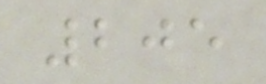205
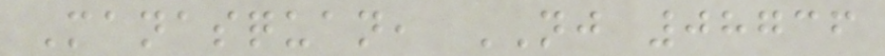Manasquan, NJ 08736
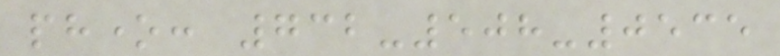phone: 732-508-0535
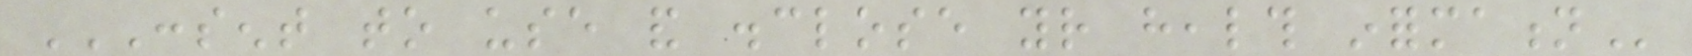CONSENT TO USE AND DISCLOSE YOUR HEALTH INFORMATION
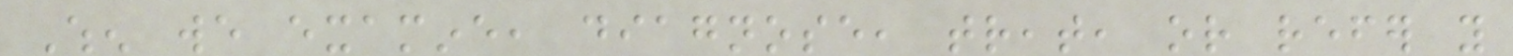When we examine, diagnose, treat, or refer you
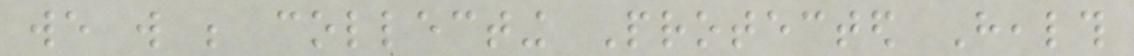we will be collecting Protected Health
